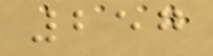257
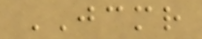JCMR
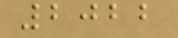2022
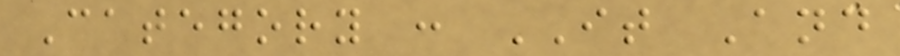Category : IT And
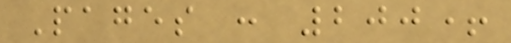Pages : 200+
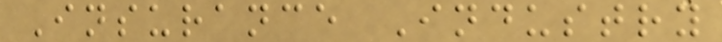Insurance Industry
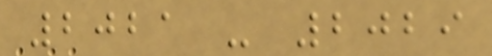2021 - 2029
